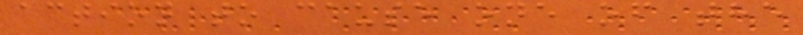action to cause one of the
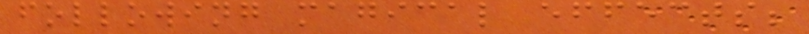following magical effects;
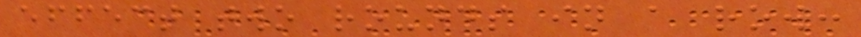effect two rounds in a row:
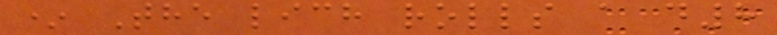* The lich rolls a d8
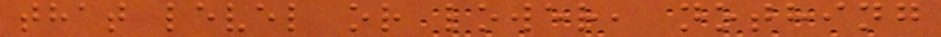that level or lower, nothing
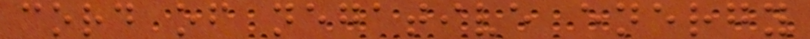cord of negative energy
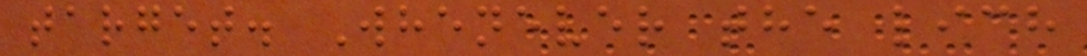target. Whenever the lich
